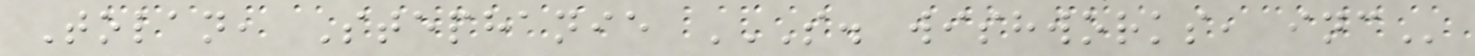Tolan, Stephanie S. WISHWORKS, INC
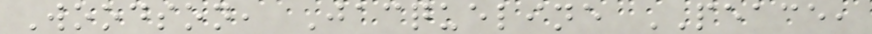Woodson, Jacqueline PEACE,
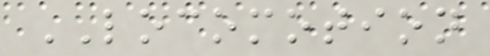LOCOMOTION
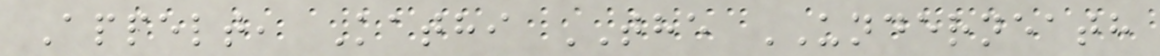Appelt, Kathi THE UNDERNEATH
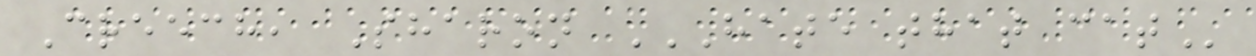Creech, Sharon HATE THAT CAT
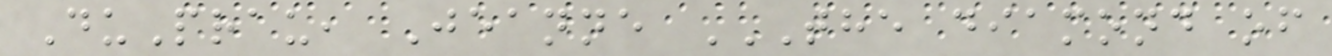DuPrau, Jeanne THE DIAMOND OF
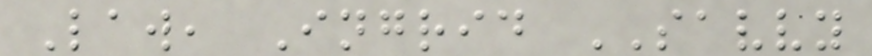Law, Ingrid SAVVY
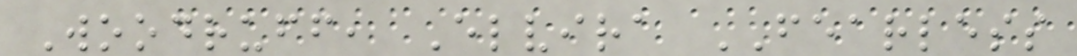Woodruff, Elvira FEARLESS
